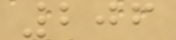206
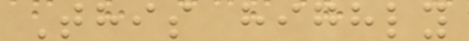This highly
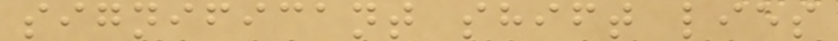significant shift lies
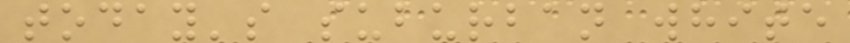today's suburban white
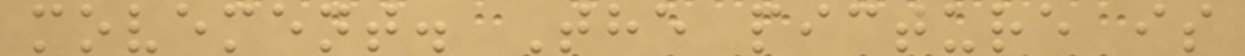movement. The picture is
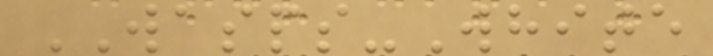WASPS-White
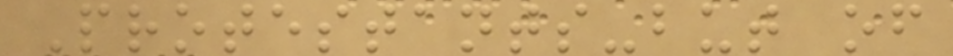Protestants-but of
